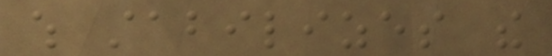which stabilizes the
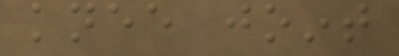knee joint
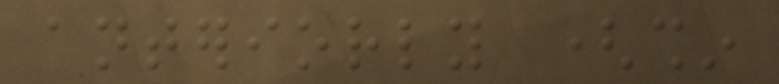anteriorly (shin
